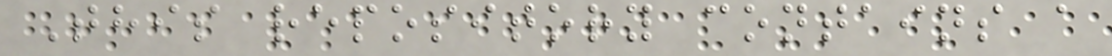This repository contains a
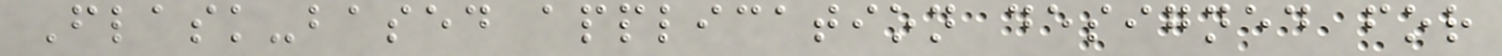Flask-based application designed for
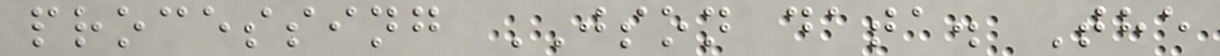processing JSON data. The
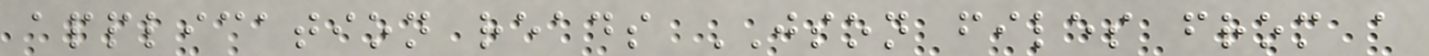application reads JSON files from a
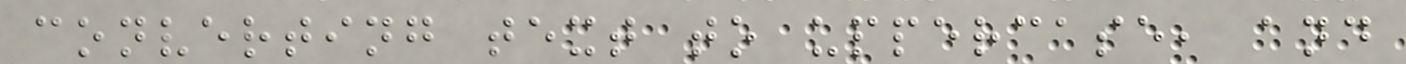converting text to uppercase, and
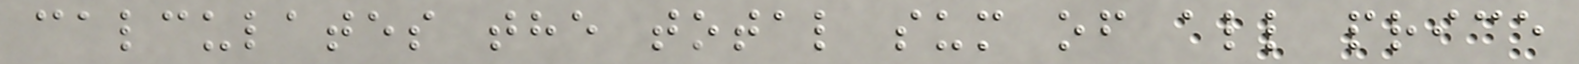calculates the total sum of all price
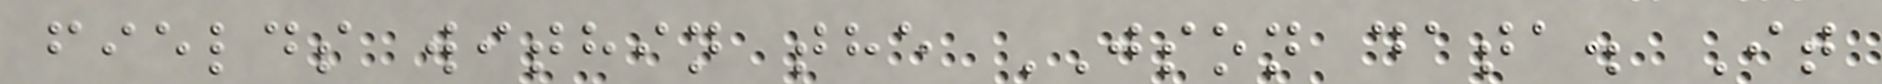fields within the JSON data. It
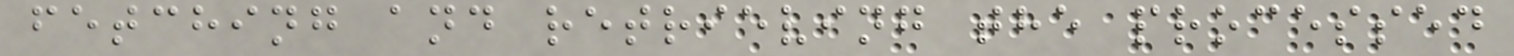fetching and retrieving the processed
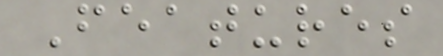Features
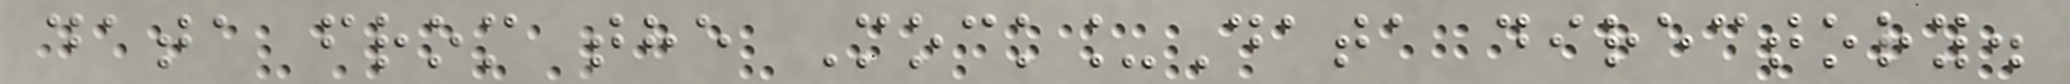data from the Mock_Data directory.
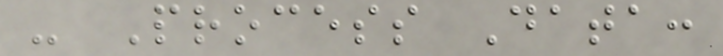- Process Data:
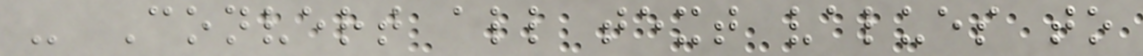- Convert all text values to
